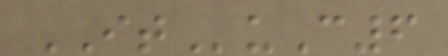ITuC6
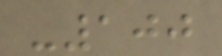-100
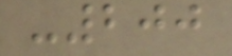-200
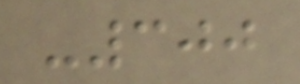-300
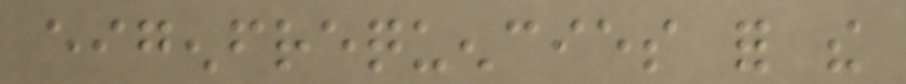eigenfrequencies for the
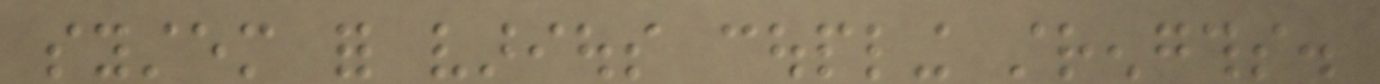system for various coupling strengths.
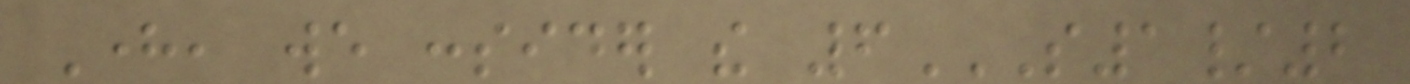Here, we consider the 6S1/2
